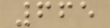665
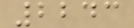2243
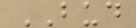BUD
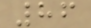86
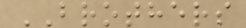BROTHERS
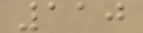110
